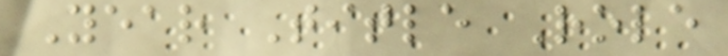Year Title Role
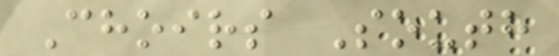Choirs South
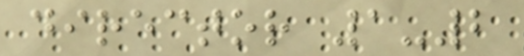director 1-2
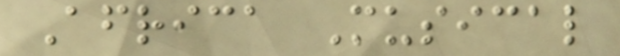Africa Musical
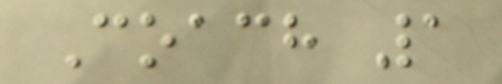Coach 1
